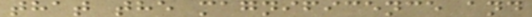that the magnificence and
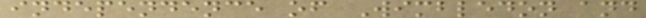independence of Wimbledon and
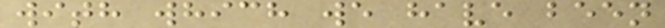with which we have been
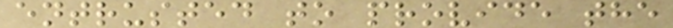entrusted to provide the
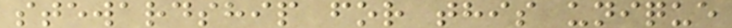stewardship for this unique
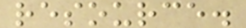resource.
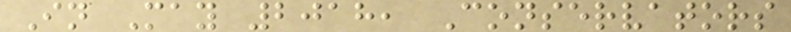In May 2018, Conservators
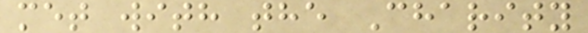met with the Charity
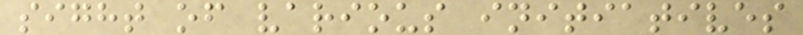sight of various initiatives
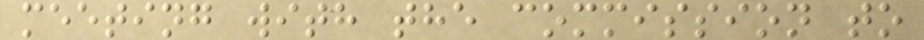meeting with the commission to
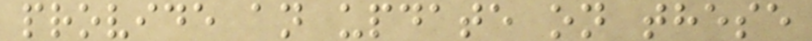provide an update on these
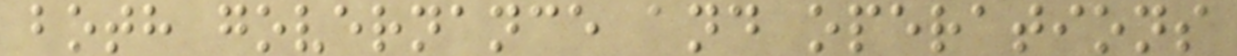both governance and operations
